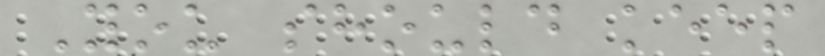You should keep
